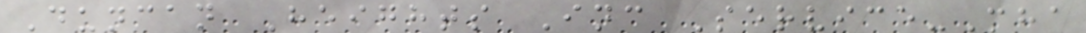Duncan Heights Inc Service-Mha
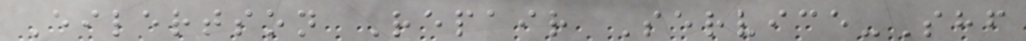Eilertson Repair Service-Shf
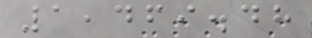1,469.48
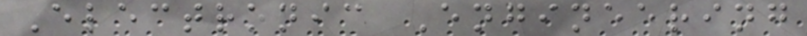Electronic Engineering
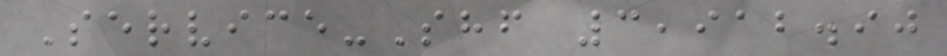Service-Shf 3,912.90
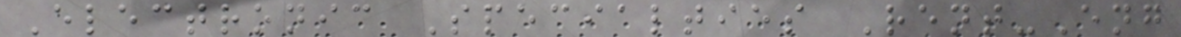Electronic Specialties Rent-Eng
